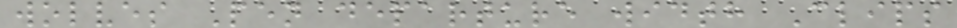wolves Pen departure width Clips
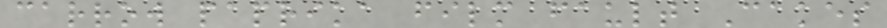carrow paprika film fault Cakes
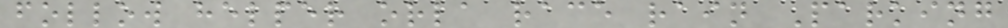follow helper orla race rain Parking
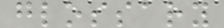glossary
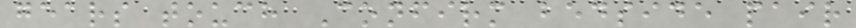gears touch Confirm bedside pair
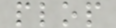plop
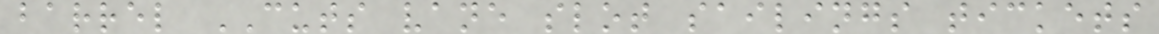barrel CUTS vane slot sailings tickets
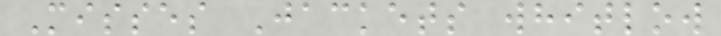Misses Jackets whitlow
